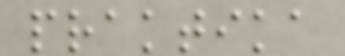praktika
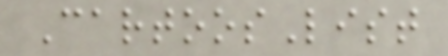CartoosList
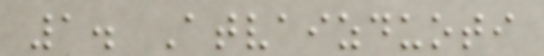1. Atvaizduoti
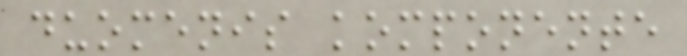duomenis komponente
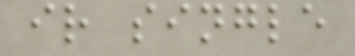ir single
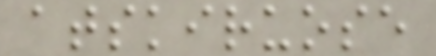atskiruose
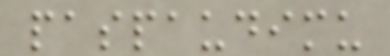paspaudimu
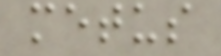metus
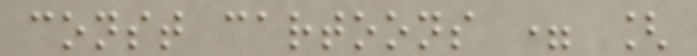const cartoons = [
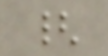{
